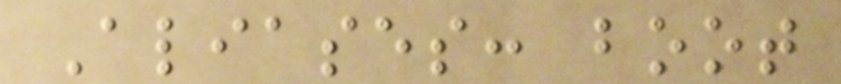Aliases: boot
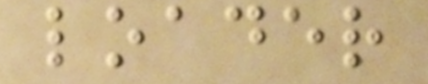loader
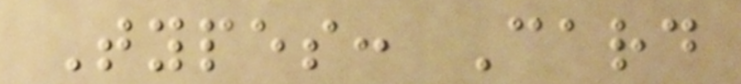Types: Card
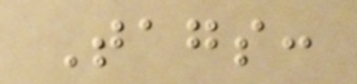Tags:
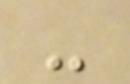-
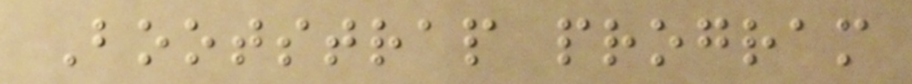Bootstrap program
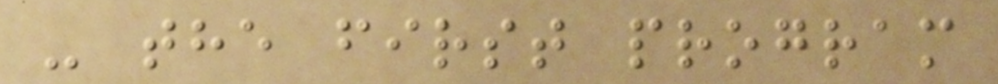- the first program
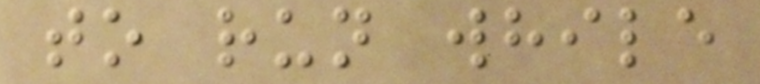to run while
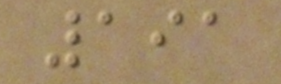191
